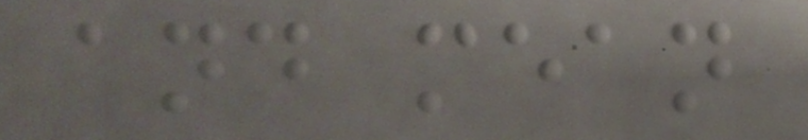and mean
